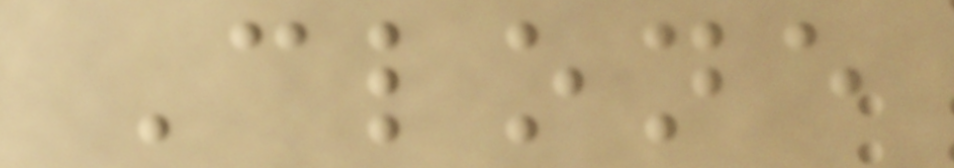Clone
